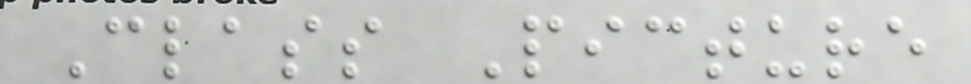Class Picture
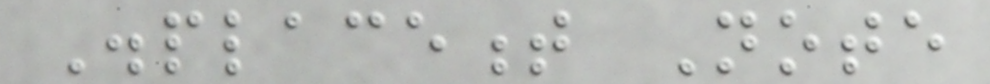Displacement Note
